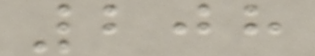208
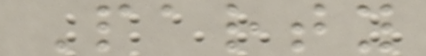Party
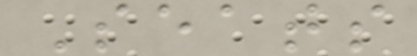Seats
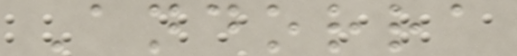Andorra
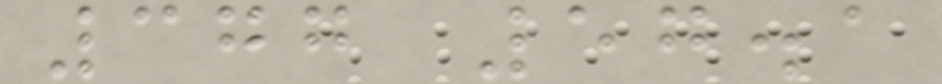377 57.1
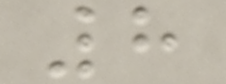8
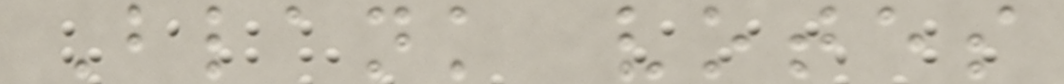Blank votes
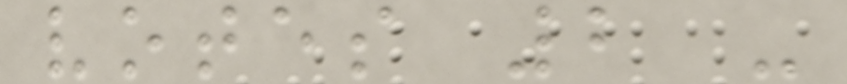votes 2 -
